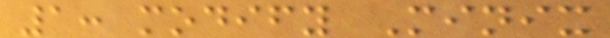1: modify Minix
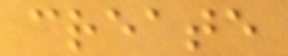create
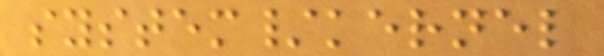system/kernel
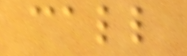call
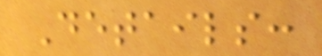Details:
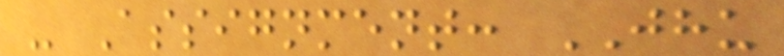- Assignment: JHU
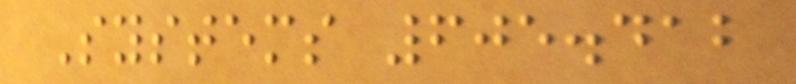Systems 605.412
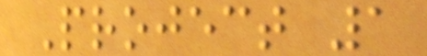Project 1
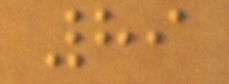89
